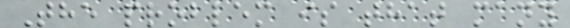The problem is that many
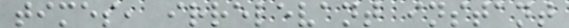times, irrelevant instant
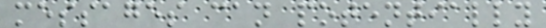messages can potentially
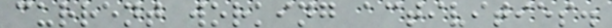current working activities.
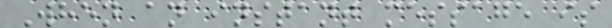When an instant message is
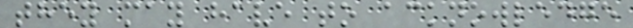they may have to acknowledge
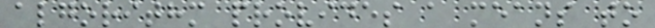algorithm provides a means to
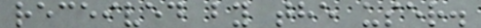received by the user.
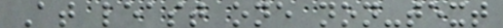At least one non-text
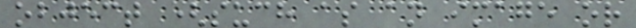object (such as an image or
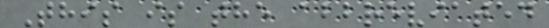This is the abbreviated
